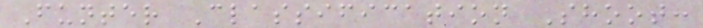Funter Classification Shoot:
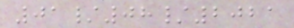01/08/2021
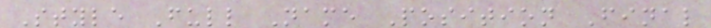Style Full Name Position Final
